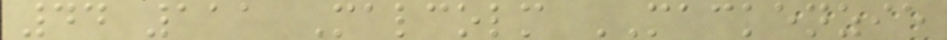44 111 Malcolm MACKENZIE
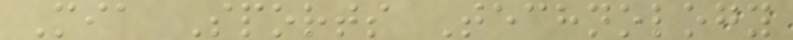Mia Sports Technology
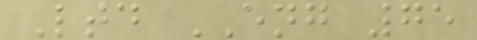Ltd ENG 75
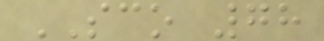SCO 78
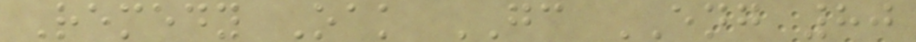Remedy Oak GC ENG 80
